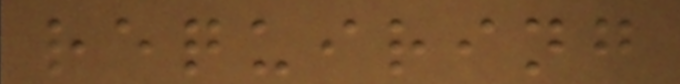requiring
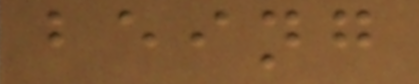being
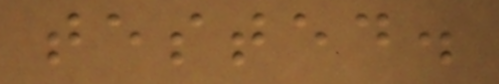tested.
